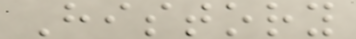History
